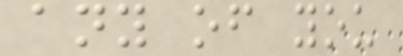any of you
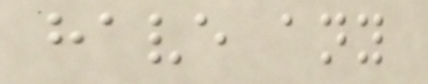have any
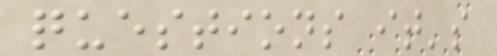questions it's
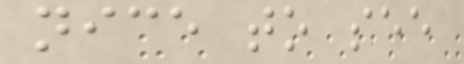nice to see
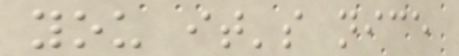you it's nice
